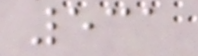531
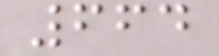664
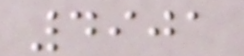4901
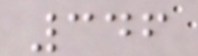346
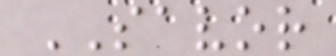SAVOR
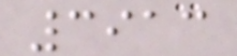3913
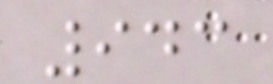943
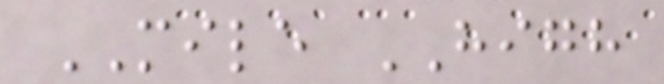MILE HIGH
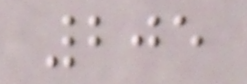205
